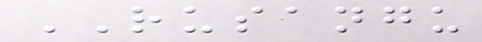RUSANGU
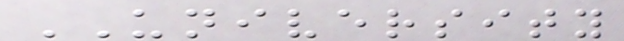UNIVERSITY
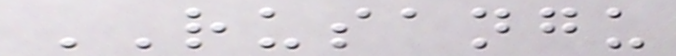RUSANGU
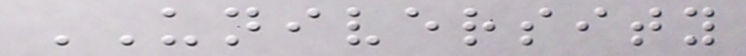UNIVERSITY
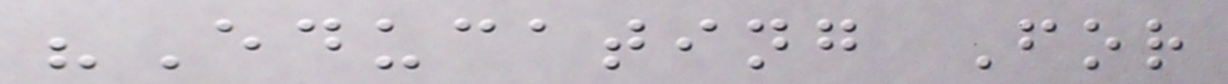"Educating For
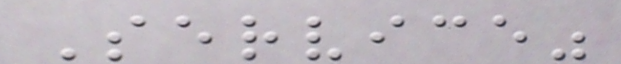Service"
